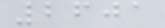2601
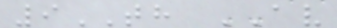9TH AV
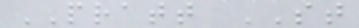PRATT ST
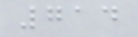714
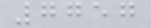7757
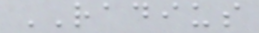RADIUS
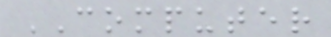COMPUTER
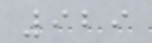929
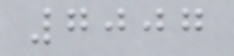7007
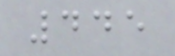445
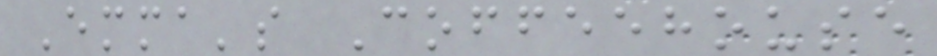Emma's Coffeehouse
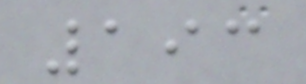193
